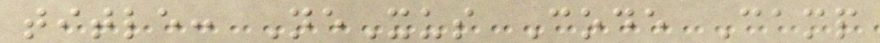title: NeXus Code Camp
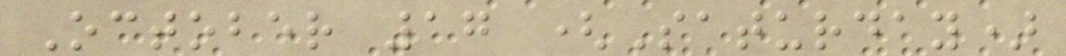October 17 (Saturday)
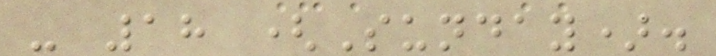- 18 (Sunday).
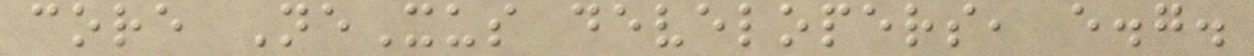core NeXus developers, e.g.
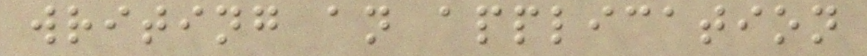writing an application
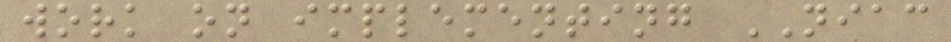work on implementing NIAC
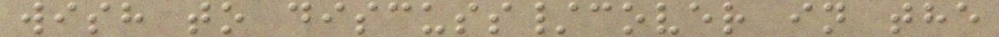wish to discuss/cover in the
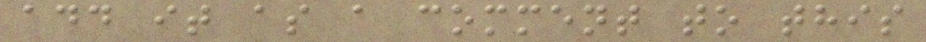add it as a comment to this
